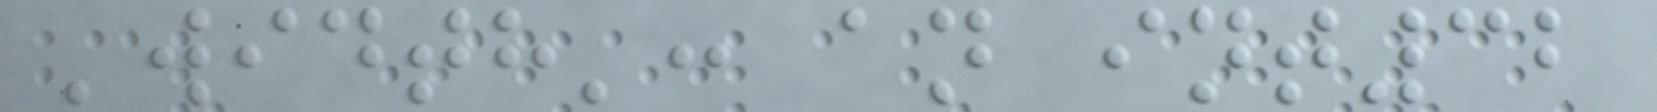'width': an int32
